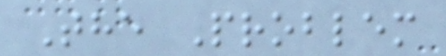The Problem
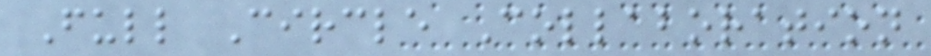Full Circle Collaboration
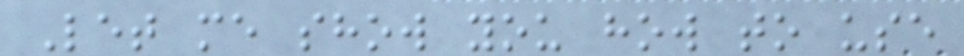Let me show you how to use
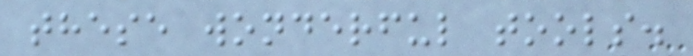these wonderful tools.
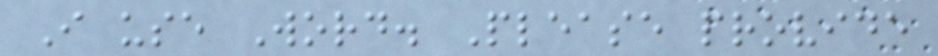I use Word. Please provide
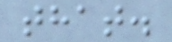that.
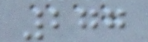277
